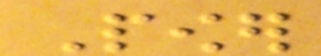Power
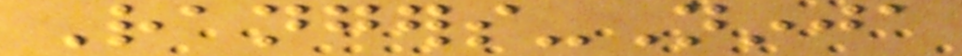Rangers-Ninja
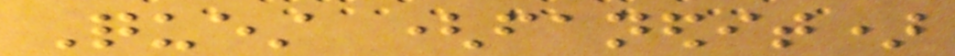Quest (fanedit)
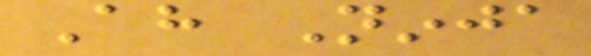Ah Ninja
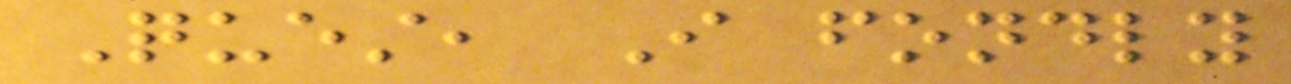Quest, I fondly
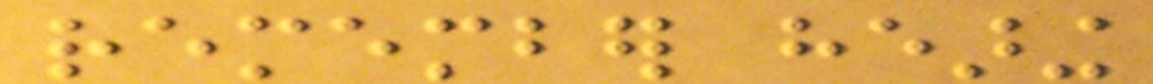remember hearing
